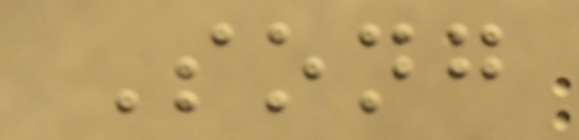Song
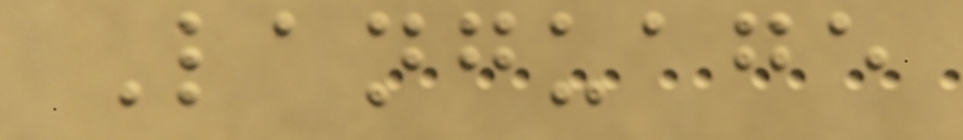Language
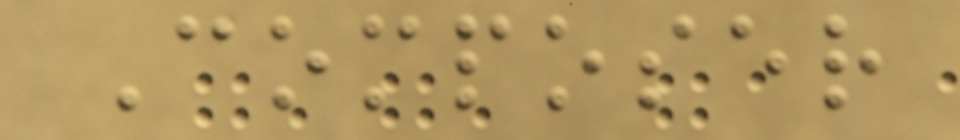Composer
